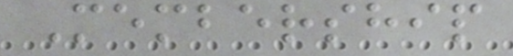Membership
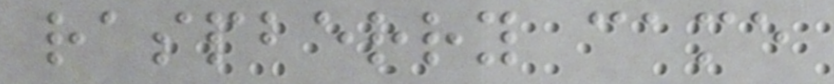raspberry came
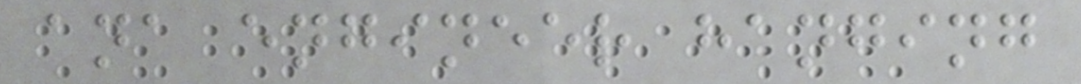ana engineer hanging
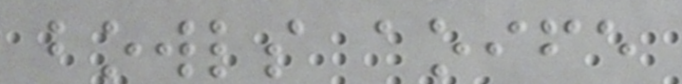bowls aoife
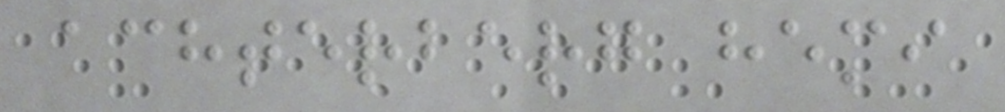achterberg hemi
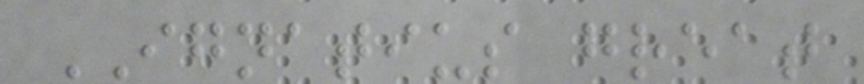IGNATIUS great
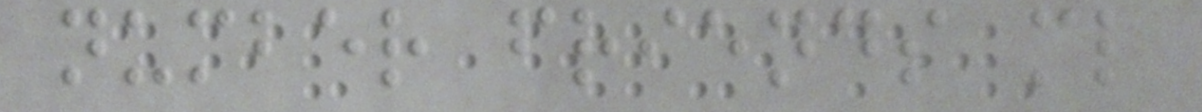number friends ml
